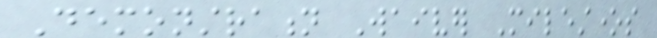Demonstration Waiver Milestones
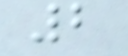2
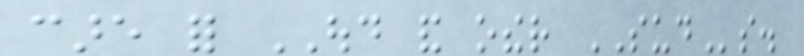care for OUD and other SUDs.
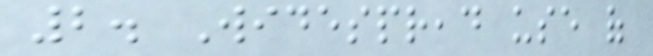2. Widespread use of
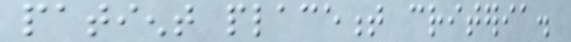patient placement criteria.
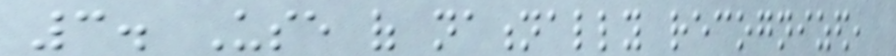3. Use of nationally recognized,
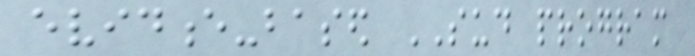evidence-based SUD program
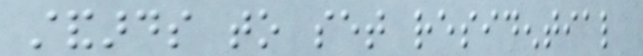standards to set residential
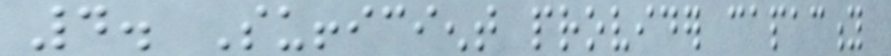4. Sufficient provider capacity
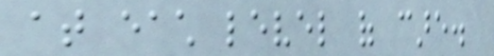at each level of care.
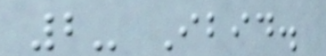2- Ibid.
